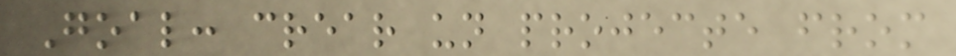Goal: crear un projecte from
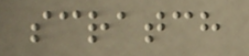scratch
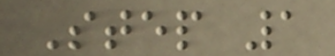Step 1
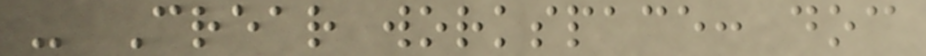- Crear workspace: doc
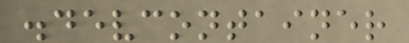.devcontainer
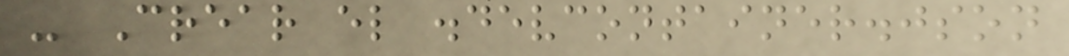- Crear el .devcontainer.json
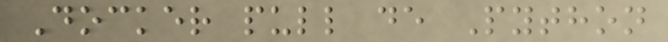Docker pull de Python
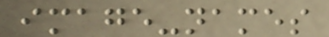image-names
